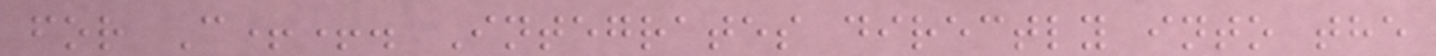for C++. Integrates directly into the
